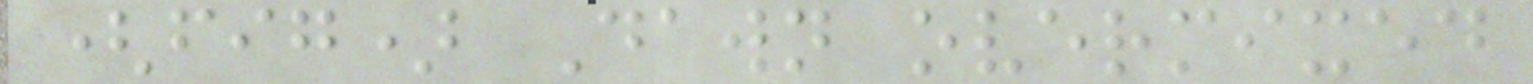(fig) Dawn overmixed
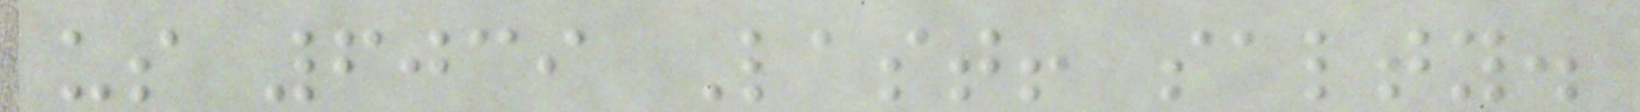us 6039 Last! salty.
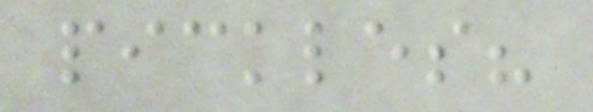pickles?
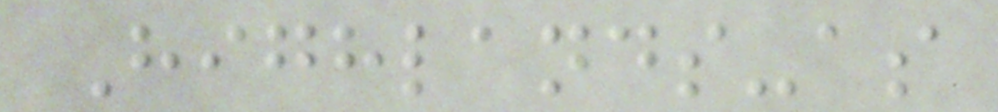Highlands-as
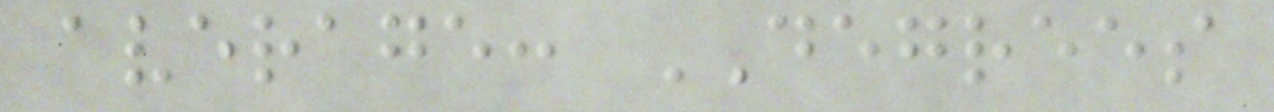average: DEGREES
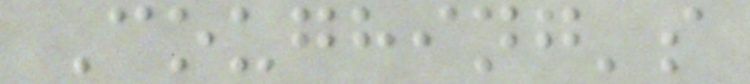Coughing's
